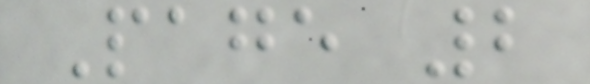Page 2
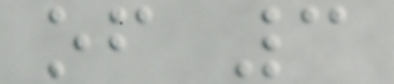of 3
